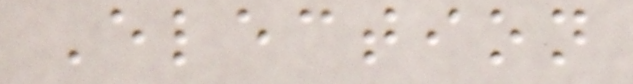Election
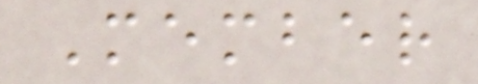Member
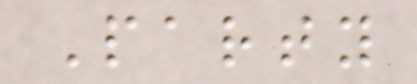Party
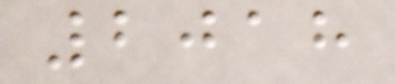2018
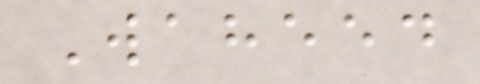Waheed
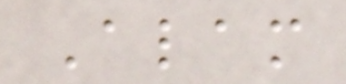Alam
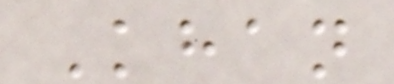Khan
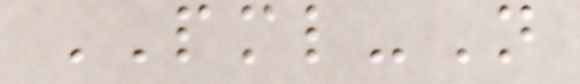PML-N
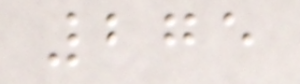275
